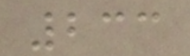233
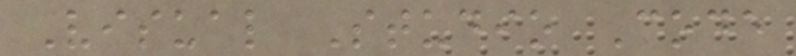Visual Studio Code
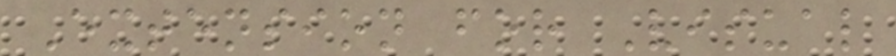Extension for Visual
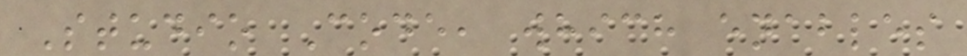Studio Code, which enables
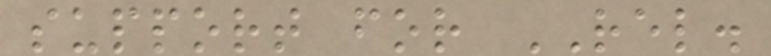support for REL.
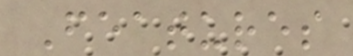Features
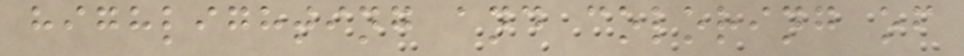highlighting and coloring of
